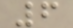6
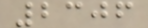2306
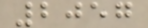2057
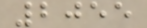2055
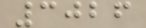3026
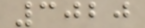3020
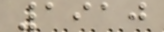1910
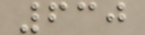630
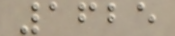1625
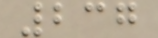237
